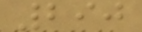290
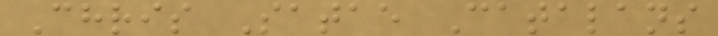Chris Satae Catalans
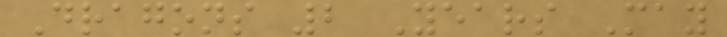Dragons 2 Years May
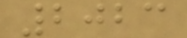2023
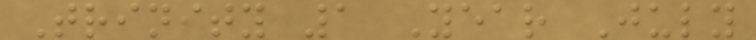Trinity 1 Year July
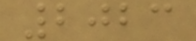2023
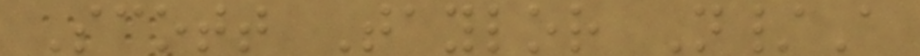Scott Taylor N/A
